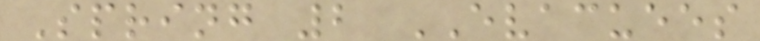Spring 2 EVACUEES
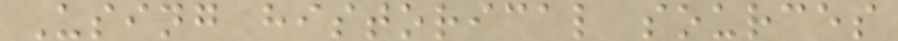Using historical sources
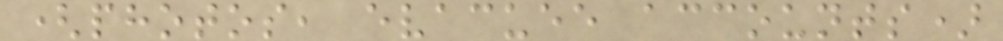(photos, evacuee accounts)
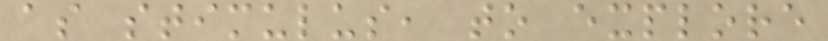as stimulus, to explore
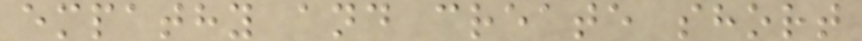empathy and create short
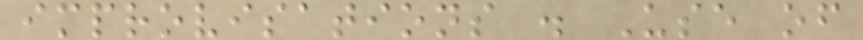improvisations . Use of
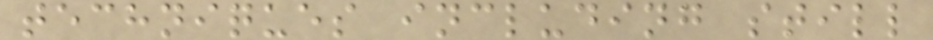techniques including still
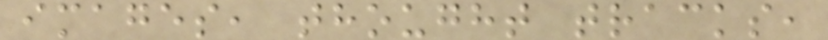images, thought tracks,
